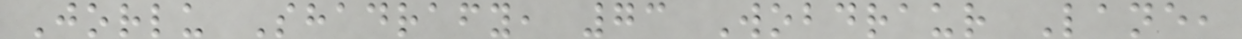Jorlu Shadrafy, 73 Wobdraur Lane,
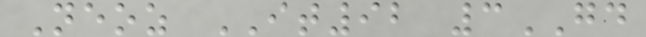Neoz IT92 3GD
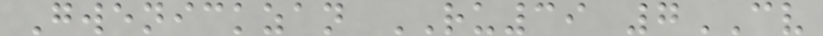Gwenickzan RU39 7CV
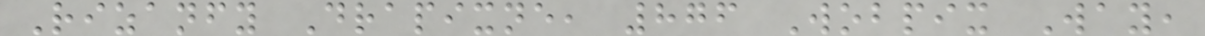Rizanfy Drapixne, 876 Wobpix Way,
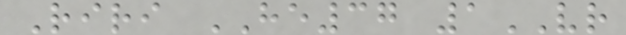Riri HE37 1VR
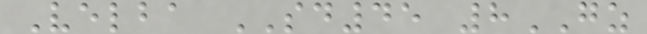Velba SD45 8GZ
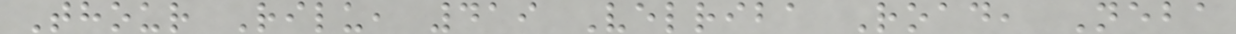Thour Rilu, 419 Velriba Road, Neba
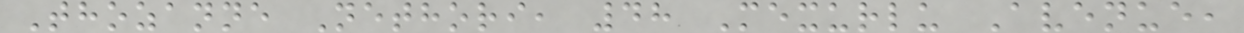Thozanne Nethori, 48 Mexurlu Avenue,
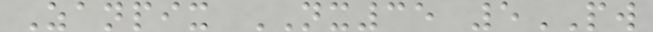Zanpix NX35 5PW
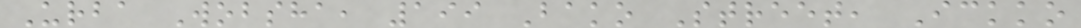Urba Wobsha, 199 Bako Street, Ickko
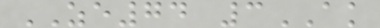ZE74 3AK
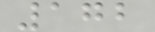172
